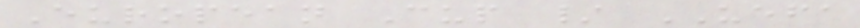European Cup / UEFA
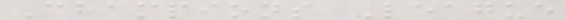Champions League
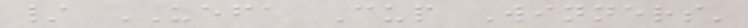/ UEFA Cup Winners'
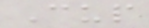Cup
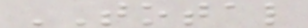TOTAL
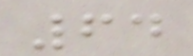64
